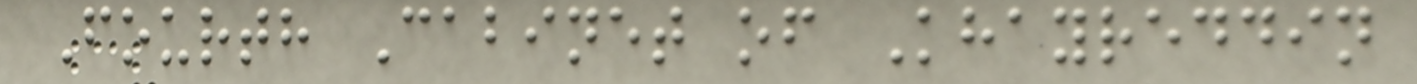Fourth Cabinet of Khayreddin
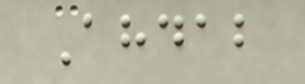Ahdab
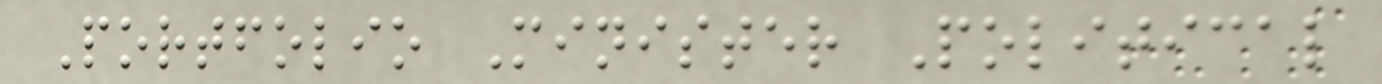Portfolio Minister Political
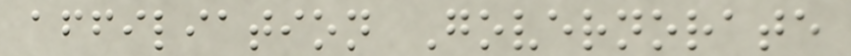affiliation Governorate
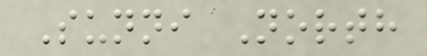Sunni North
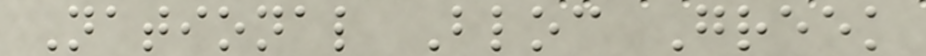National Bloc Greek
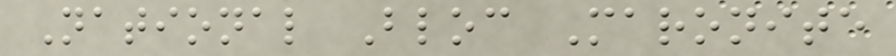National Bloc Maronite
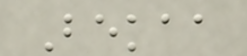Bekaa
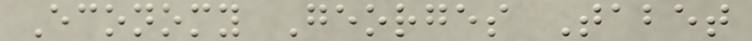Economy Georges Tabet
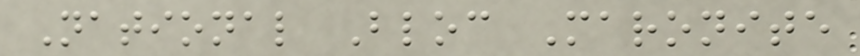National Bloc Maronite
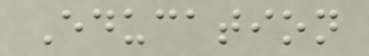Education
